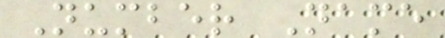Number Name
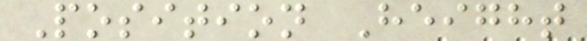Position Height
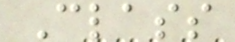Class
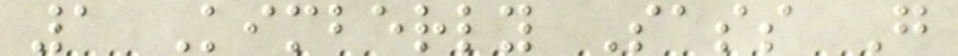1 Kimberly Sass G
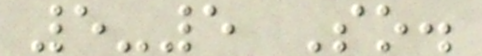5-5 So.
